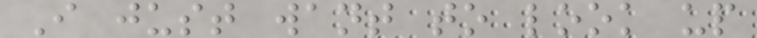I just want to look up
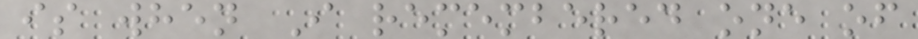is when I remembered one of
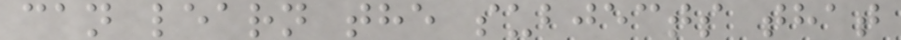can learn the subjects that
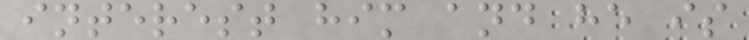interest him and he is
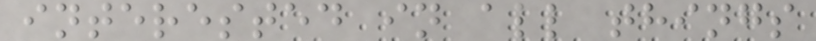interested in all things
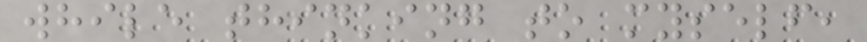while thinking to myself,
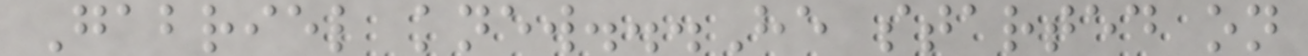Gabriel knew...He started on
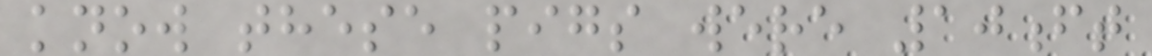know these pigs were 10ft
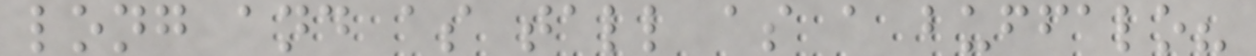long and as tall as a buffalo?
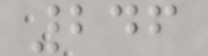246
